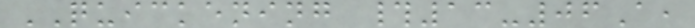QUICKENING #13-06A,
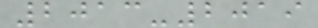2013-2019
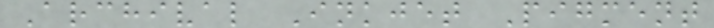Archival Inkjet Pigment
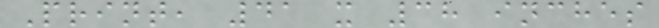Print, 41 x 38 inches
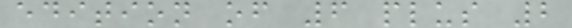edition of 6 plus 2
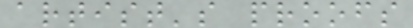artist's proofs
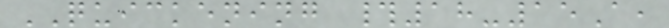QUICKENING #18-15A,
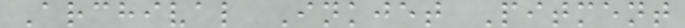Archival Inkjet Pitment
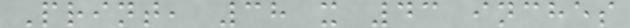Print, 38 x 43 inches
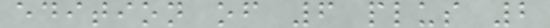edition of 6 plus 2
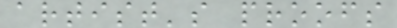artist's proofs
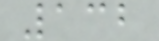132
